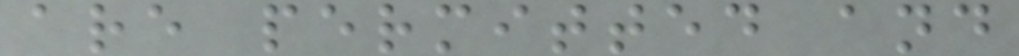are permitted and
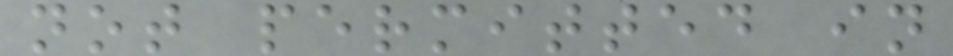not permitted in
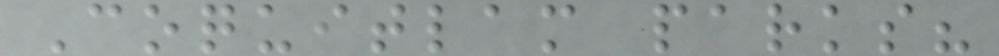Coquitlam parks?
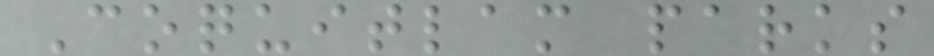Coquitlam parks
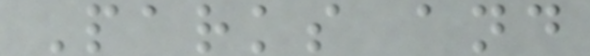Parks and
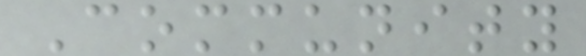Community
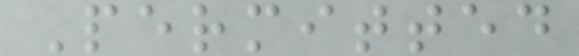Permitted
